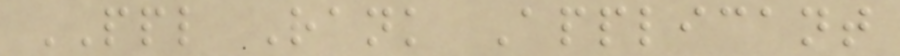PPL Rank Applicant
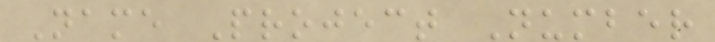Name Project Number
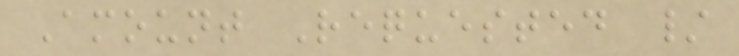Amount Requested /
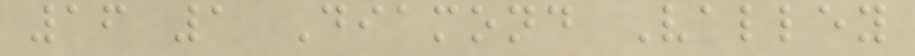16 1 Diamond Valley
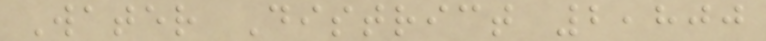Water District 2,800
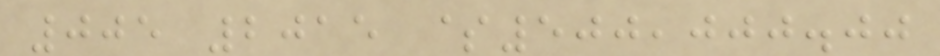005 2015 $500,000.00
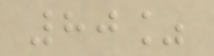80%
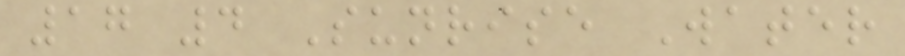17 4 Sunrise Water
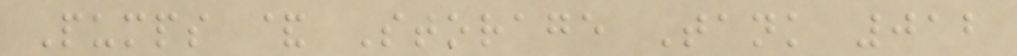Pumps & Storage Tank 012
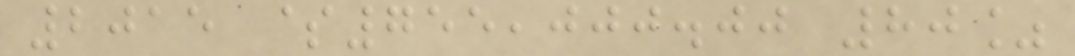2015 $755,000.00 80%
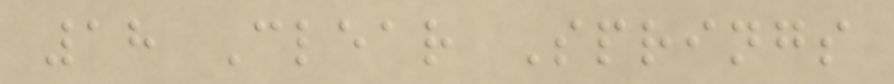18 Clear Springs
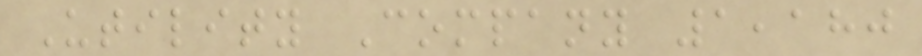Utility Company 1,180
